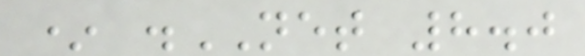* .NET 8.0
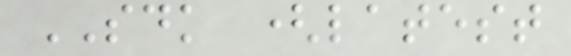SDK (latest
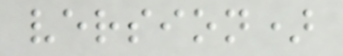version)
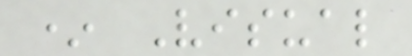* Visual
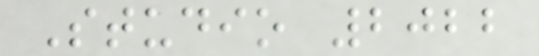Studio 2022
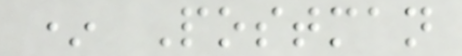* Postman
